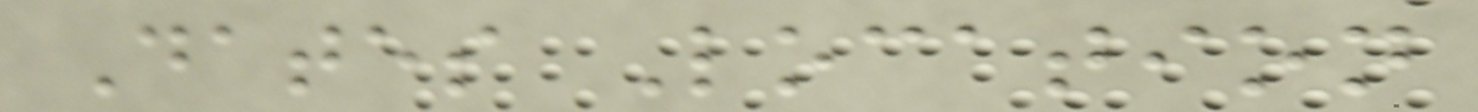Dates Location
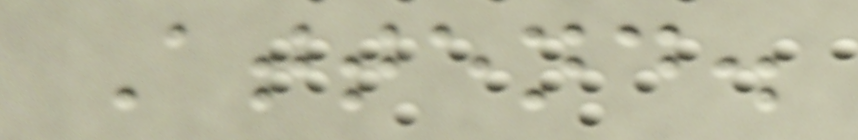Attend.
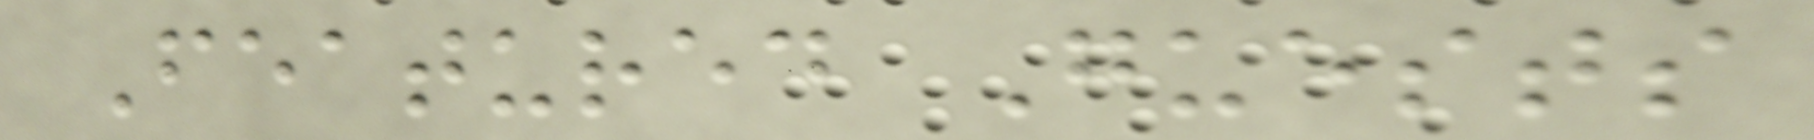Featured Guests
